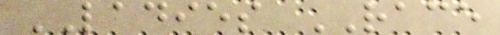LADIES RACE
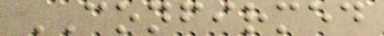CONFIRMED
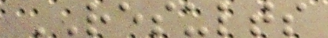RESULTS
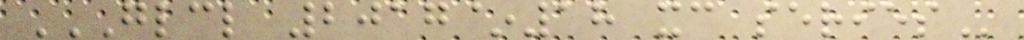GLCL 2017~18 XC SERIES
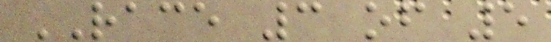RACE 3 of 5
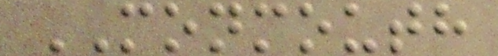MONMOUTH
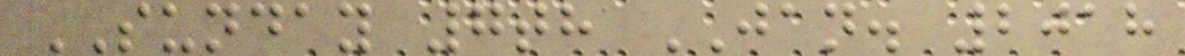SUNDAY 7th JAN. 2018
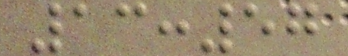13:57
